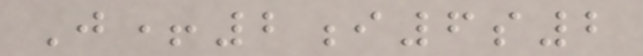J+2i6s2
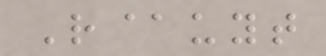R@uyt
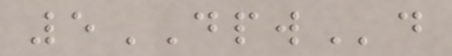5DPWd
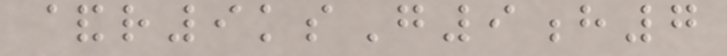&r9ksG9h7
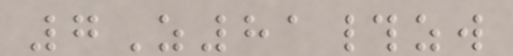7Z81#zw
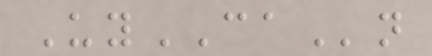UyCAn
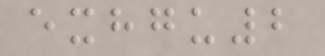exhgu2
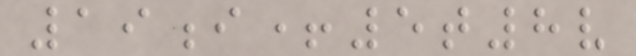19i+5t8v
